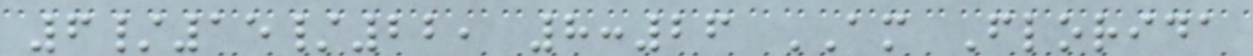6/15/22, 8:26 AM Florida
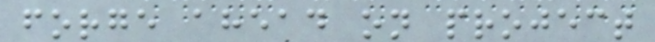forge ahead on project
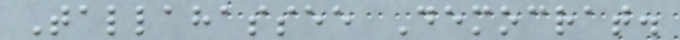Tallahassee Democrat.
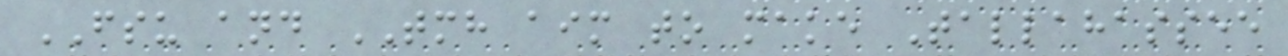FSU and TMH aim to make Tallahassee
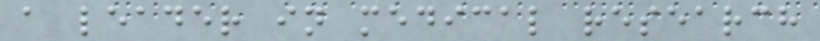a leader in medical research
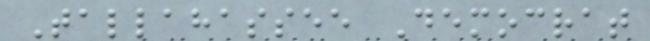Tallahassee Democrat
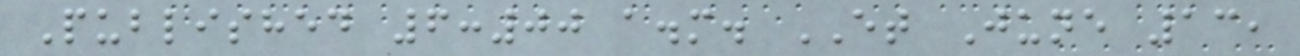Published 6:00 a.m. ET June 13,
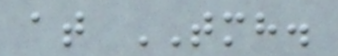at TMH.
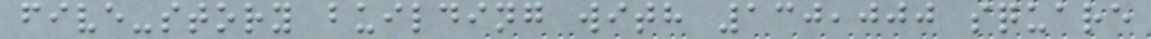five-story building with 130,000 square
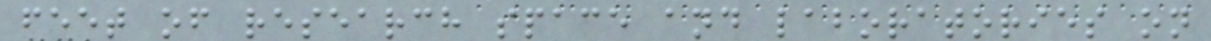feet of research space and laboratories on
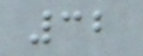32
